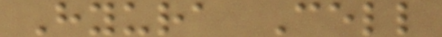Hyura Cell
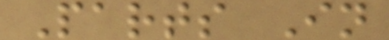Parts In
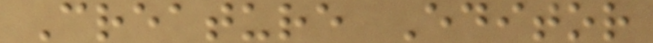Creature Editor
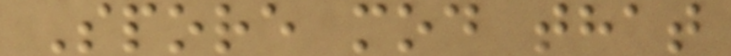Spore mod that
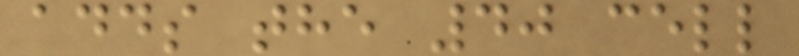adds the 40 cell
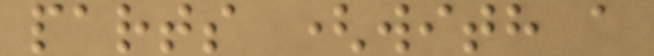parts (with a
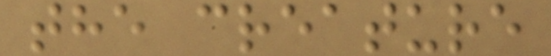the creature
